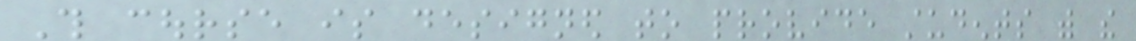This course is designed to provide students with the
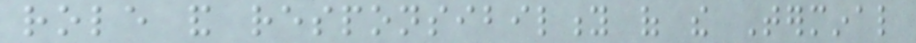role and responsibility of the Terminal
